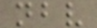nbv
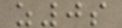z0s
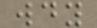wdy
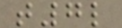t7l
